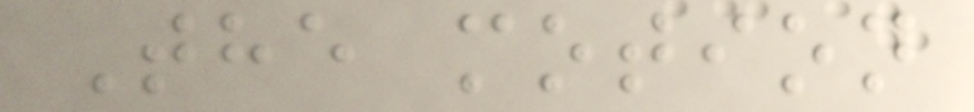The motion
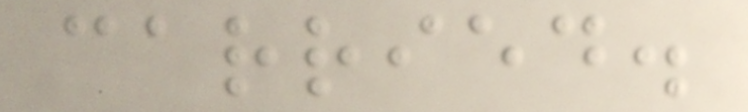carried.
